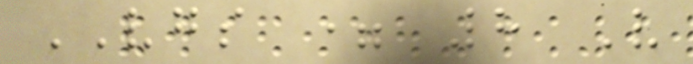VGS = 8 V
